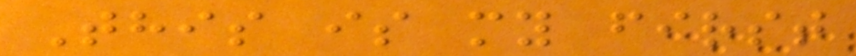This is my first
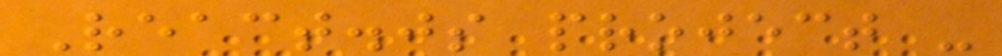React.js project -
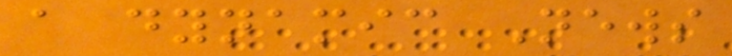a dynamic News
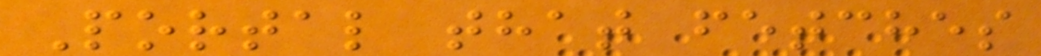Portal that fetches
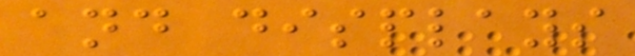and displays
